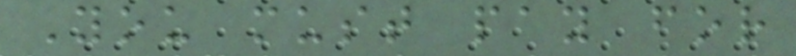You must pay for
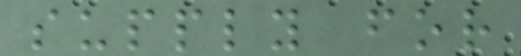supply for
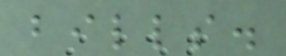bills.
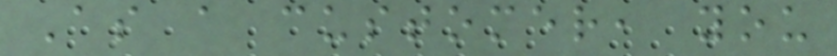As a customer, you
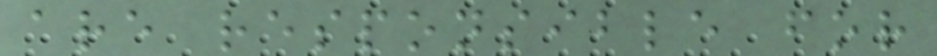are responsible for
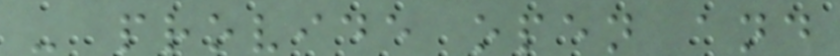- provide open and
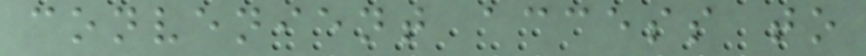convenient access to
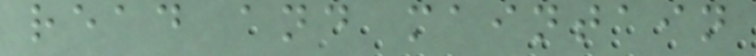read and maintain
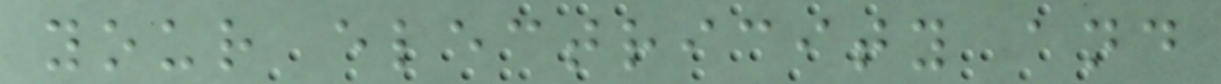your electricity and
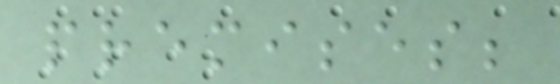premises;
